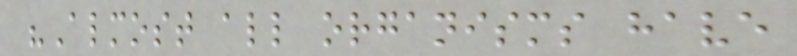"Almost all organisms have
